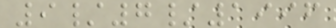9/7/1996
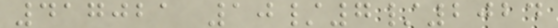417021 10/7/2024
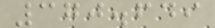370.649
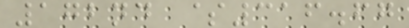172nd $316.67
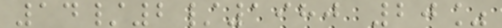14/2/1980 20%
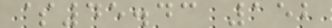$45.43 152
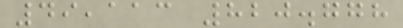49,113 820.778
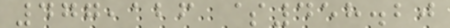477,126 $458.20
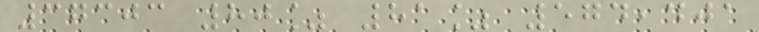37303 80% 81% 574,401
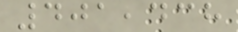401,438
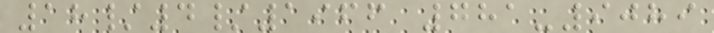18/4/1966 781-9089
